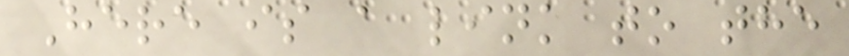Here is a link to the
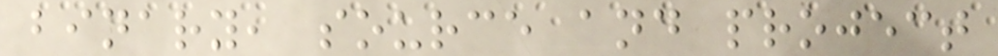binary, source and project
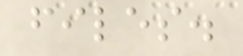files.
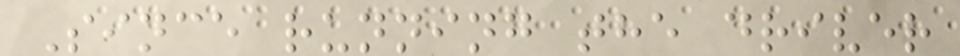Since running the driver
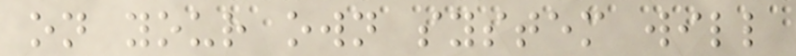on your own system will
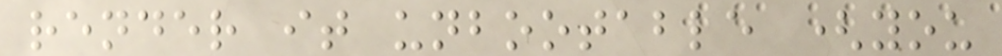render it unbootable (you
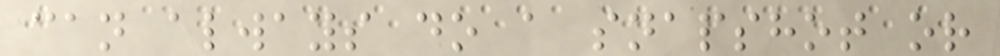can always do a snapshot or
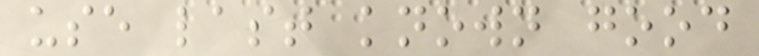use last known good
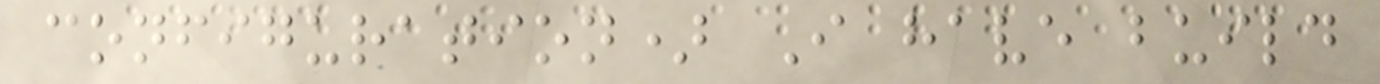configuration) I have build
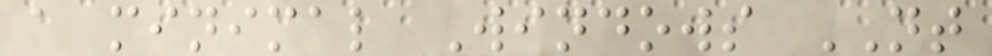a minimal Windows NT
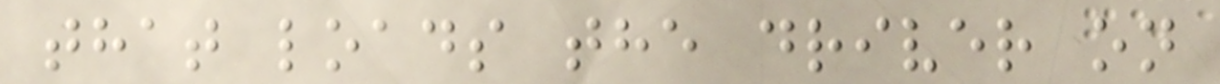that loads the driver on
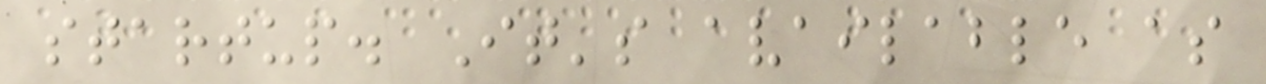startup. It's available as
